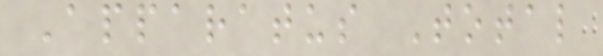Apparatus Total
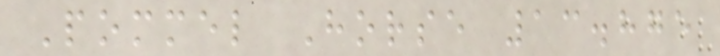Pommel Horse 13.875
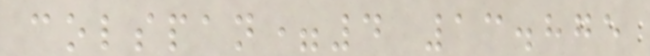colspan=4 13.875
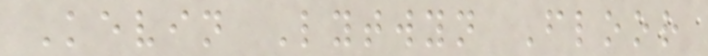Kevin Lytwyn Floor
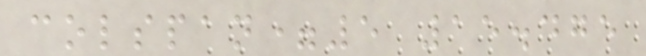colspan=5 15.475
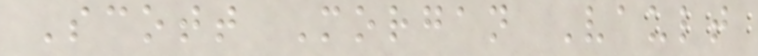Scott Morgan Vault
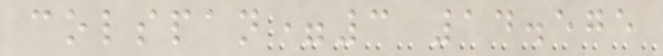colspan=3 14.575
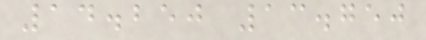14.250 13.750
